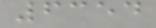6354
